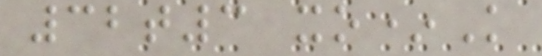32t3 xo*K
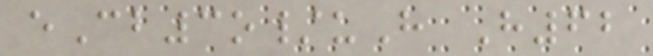eCb3o/uH H62
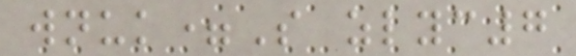wnuk=S zlyc7
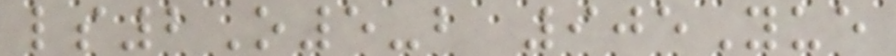ls2O5-b 905Yue
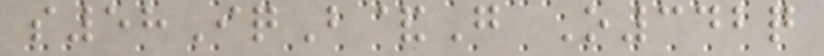s58IqB&G O342q
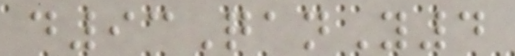d93QanY4
